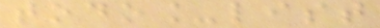todo_list
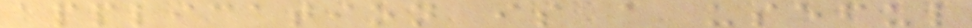application is a useful
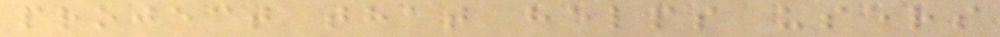project that helps users
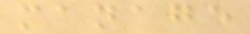manage
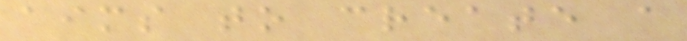aims to create a
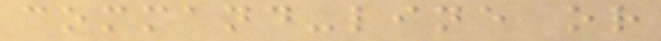command-line or
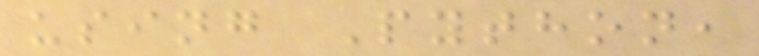using Python,
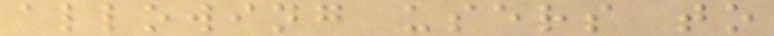allowing users to
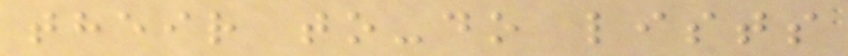their to-do lists
